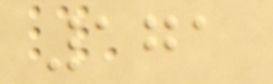171
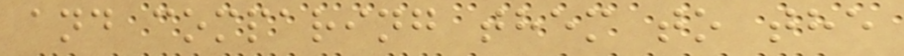and comparing them to the
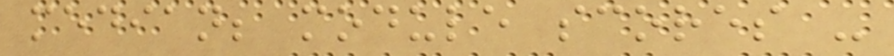median; module scores -
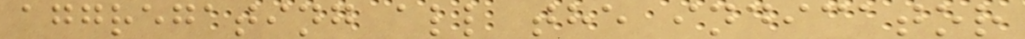aggregating all the indicator
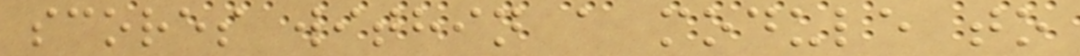scores within a module to
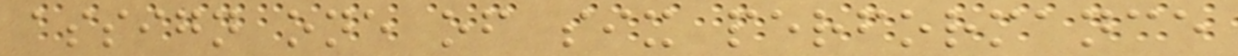assign one of six performance
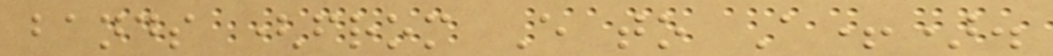bands (from E to A+).
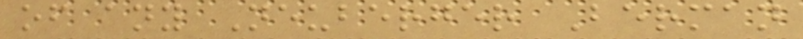of any Neuberger Berman
